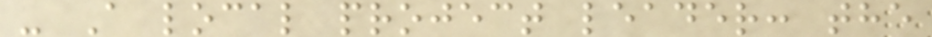- A local project leader: the
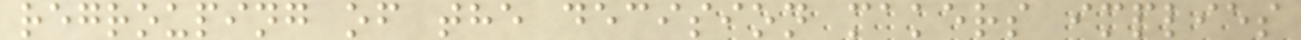regrouping of the decision makers implies
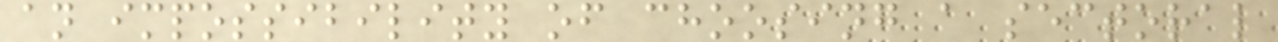an impossibility of choosing a sectoral
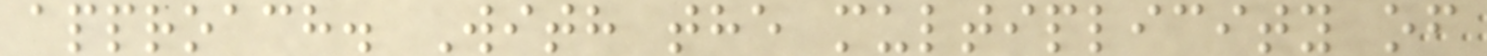approach. With the multiplicity of
